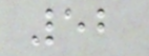52
